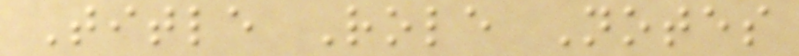Title Role Notes
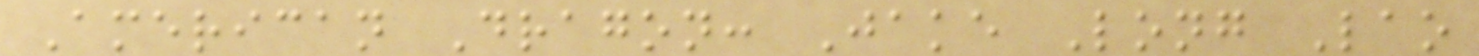American Dragon: Jake Long Lao
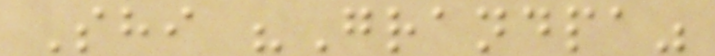Shi "Grandpa"
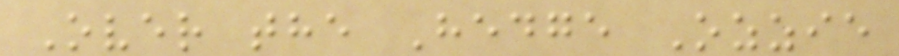Over the Hedge Ozzie
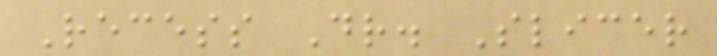Recess Dr. Slicer
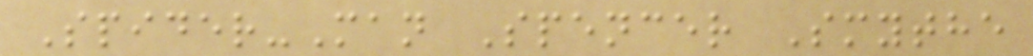Spider-Man Spencer Smythe
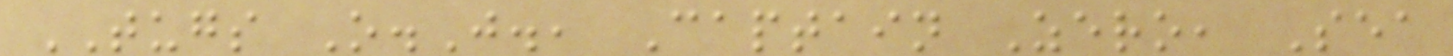TUGS O.J., Captain Zero, Sea
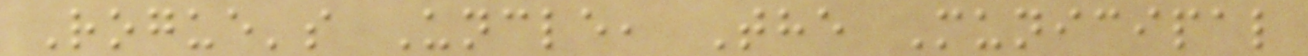Rogue's Uncle, The Municipal
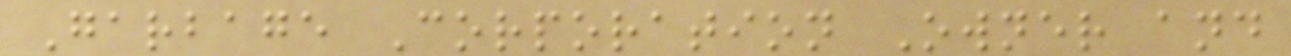Garbage Corporation Owner and
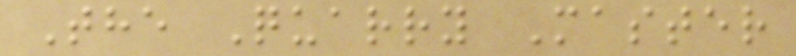The Quarry Master
